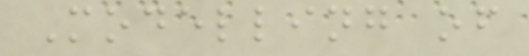Modelling of
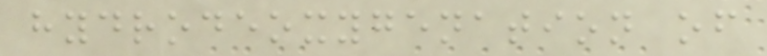hydrodeoxygenation of
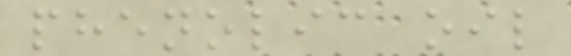phenolic oil
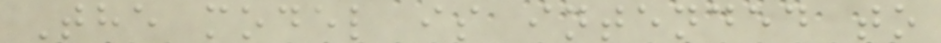The model is intended to
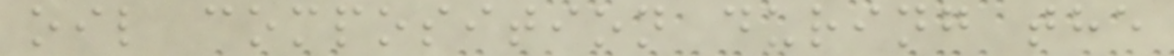oil composition during the
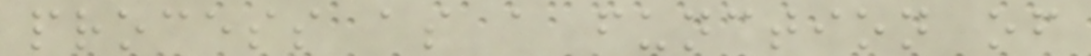process as a function of
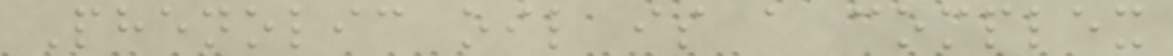Phenolic oil is a complex
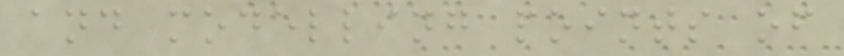and modelling points of
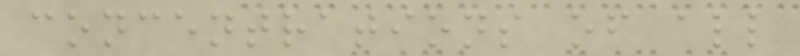concentrations of all
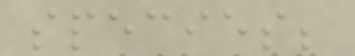species;
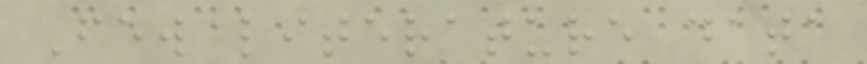Few literature data
